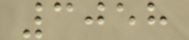3058
